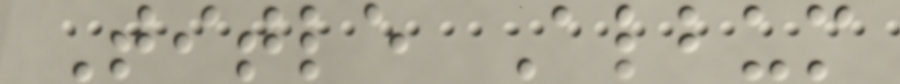Title Album
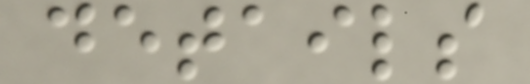details
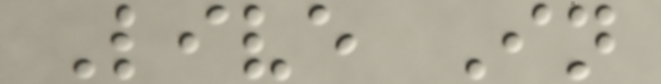Live In
